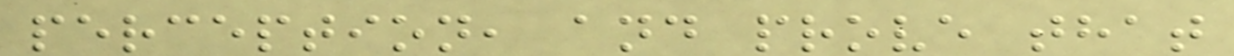perception, and prove that
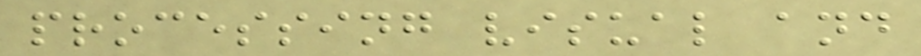processing visual and
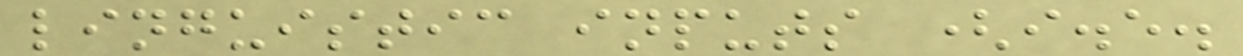linguistic inputs (i.e.
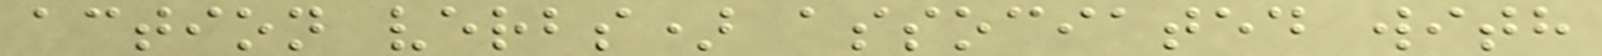action verbs) associated with
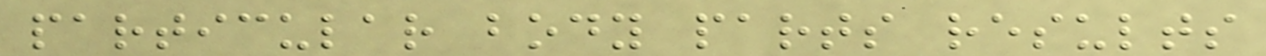particular body parts results
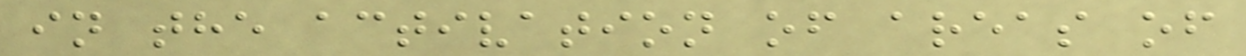in the activation of areas of
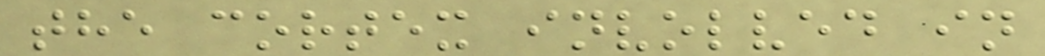the cortex involved in
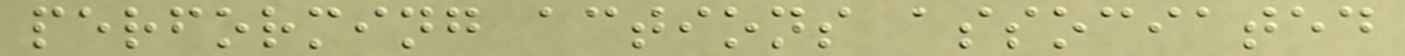performing actions associated
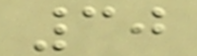30
